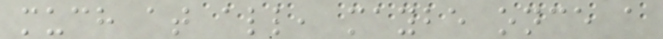much at all, maybe once a
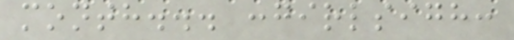month... :girlsigh:
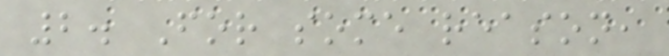2. For some reason,
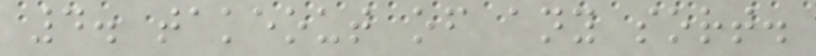4. takeout of any sort.
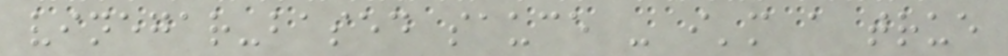vinegar-based sauce - i'm a true
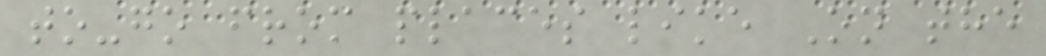to-go from places like On the
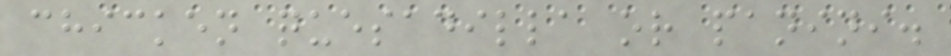chicken quesadilla or panini.
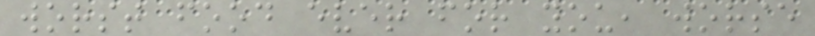worst food ever for you, worse
